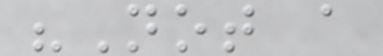"Not a
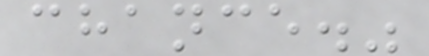chance."
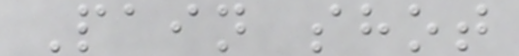Pain shot
